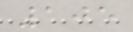105
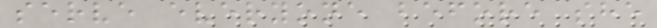serve everyone before she
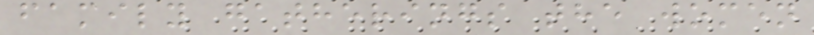family gatherings the women
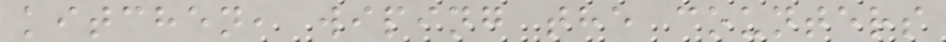kitchen, wiping the counters
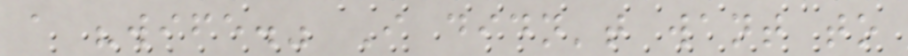a "wife." I didn't want to
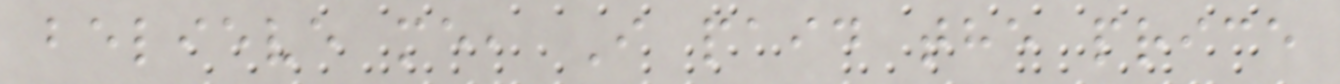believe me, I paid the price
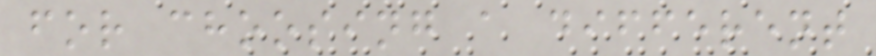for choosing a different
